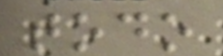todo
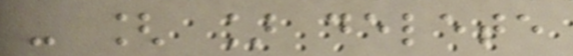- [ ] delete
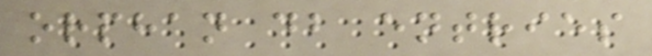orphan db entries
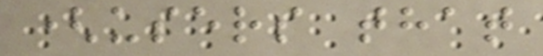(users that
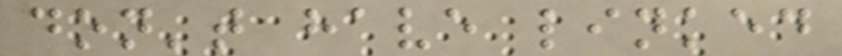don't have linked
